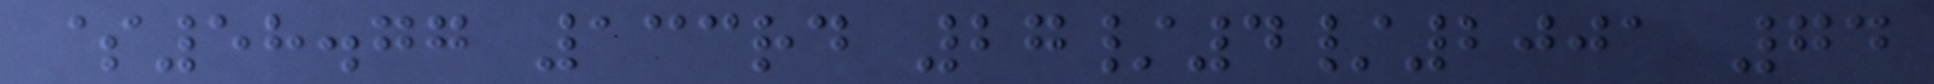$58.77 133rd 27/4/2001 74
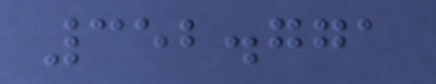352.771
